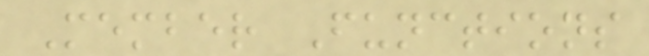Member Functions
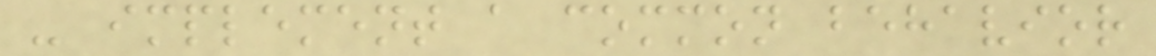- implement a common behavior
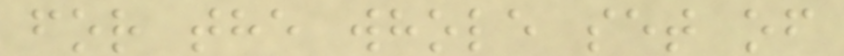for the whole set of
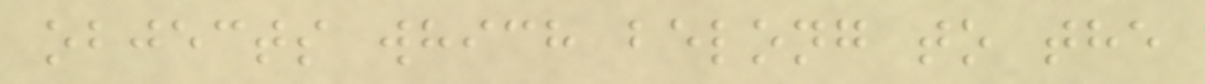objects which belong to the
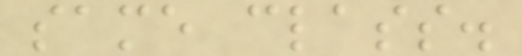same class.
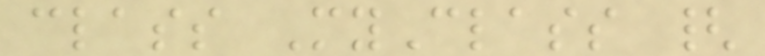class MyClass {
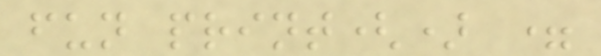fun print() =
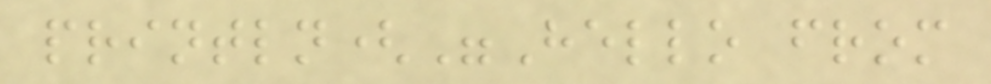println("Hello from
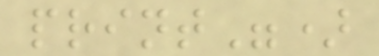print")
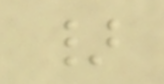}
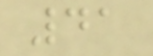41
